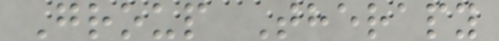Group Therapy
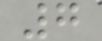7
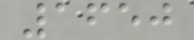1650
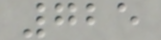725
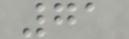71
